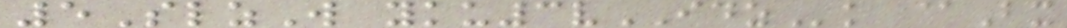5SlzW yku3vIDZk @Bx
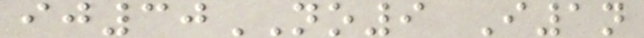ij30NO9 I1n
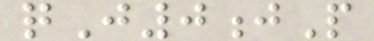qJ0jP
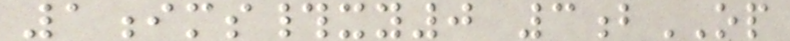1ims#xy0 3bOP
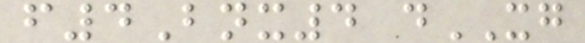f4Bnx4 dXG
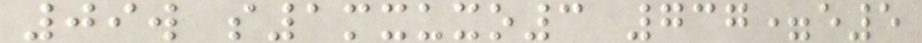09w s1mxuxo3 737=e5
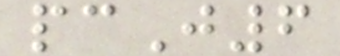pcJ6
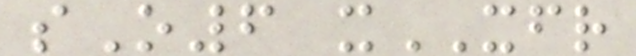sO6 xXFR
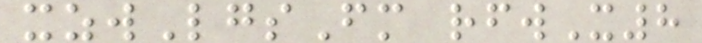xzwLgsFm rfwX8
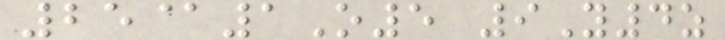25@1O5 9Y4z
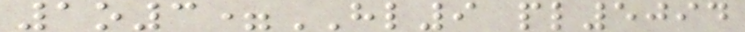1o3=HL9 pl5094
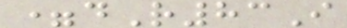=dR83I
